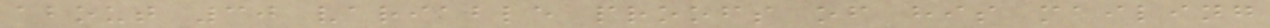about 30 variable proofs of his mailing
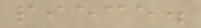piece.
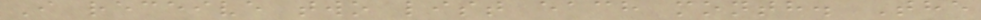I receive two list each month. The
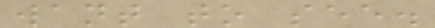want to see.
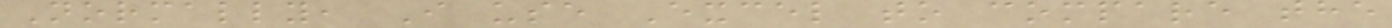Normally, I use Excel to compare the
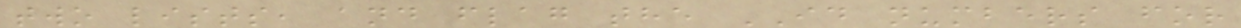two lists, and flag the ID numbers for
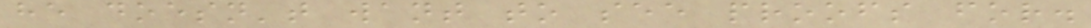he doesn't want to see proofs for.
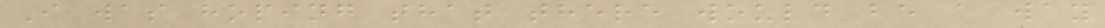I was hoping that there would be a way
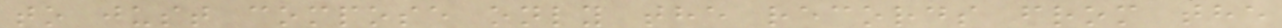to just compose only the records from the
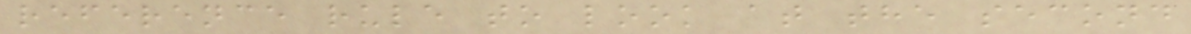reference rule to look at the second
